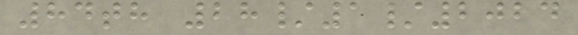84th 28/1/2024
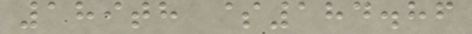189th $184.86
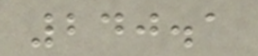240.1
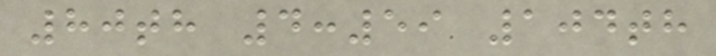80th 4:59 104th
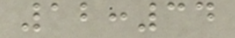12:34
